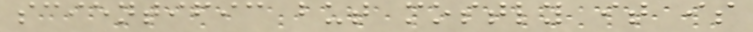scientific but mostly it is
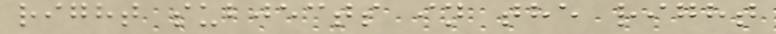right subjects in the right
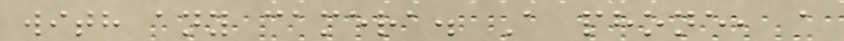with any camera. A phone, a
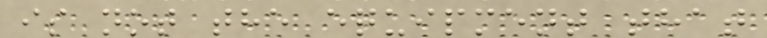is not the equipment that
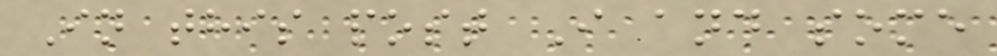In this post I and some
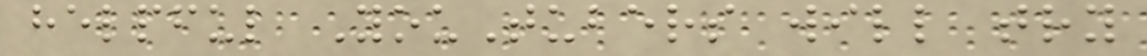helpful YouTubers will try
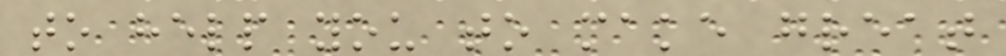to help you to make great
